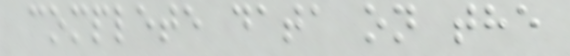complete data on the
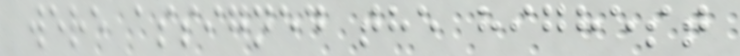were assigned the highest
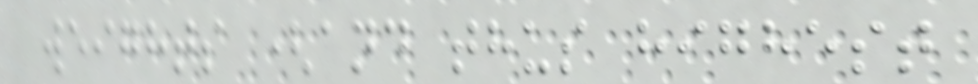weights (and thus highest
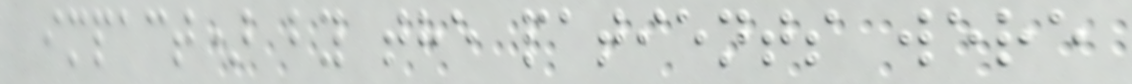impact) by the patients were
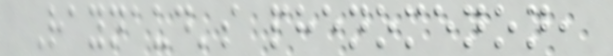Raynaud's phenomenon,
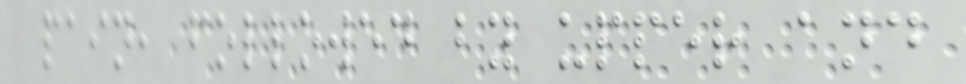pain, followed by upper and
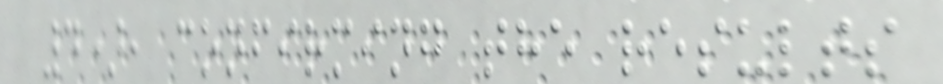4), confirming the results
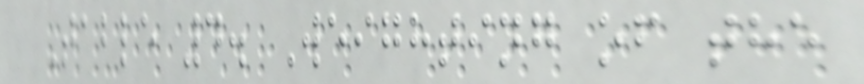Table 4. Weighting of the
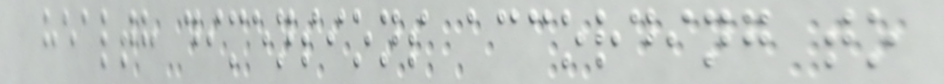health dimensions according to
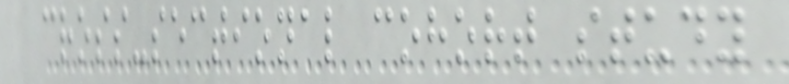cross-sectional cohort study
